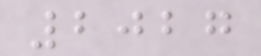2027
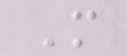M
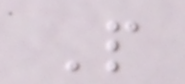P
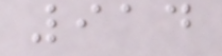914
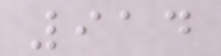914
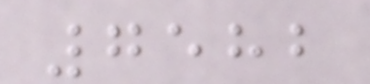7582
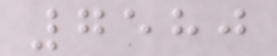7580
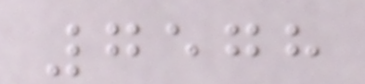7578
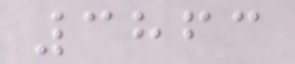3863
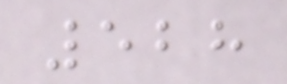528
